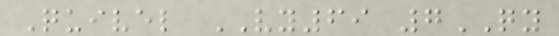Quivel VY69 7QY
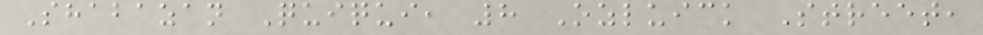Shabazan Quiqui, 8 Ozluick Street,
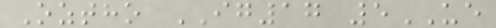Oztho IG17 5UE
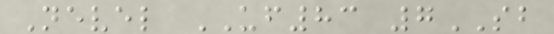Nevel UF83 7SB
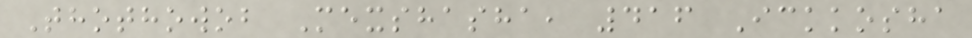Thothowob Mexshasha, 416 Ickkosha
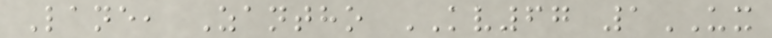Lane, Zantho KV67 1UX
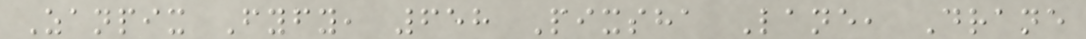Zanpix Fyfy, 658 Pixsha Lane, Drane
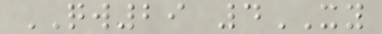QW29 4XY
